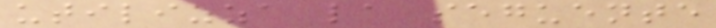utilizza la seguente
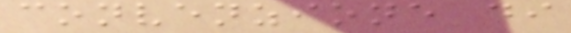convenzione di
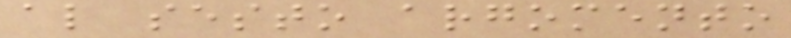al sesto argomento
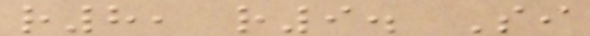r8, r9. Si
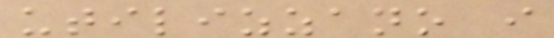utilizzano i
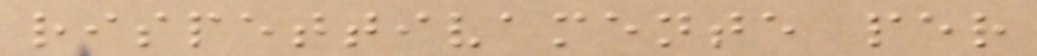rispettivamente per
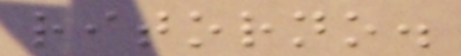ritorno.
